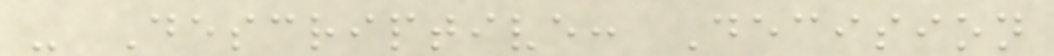- Descriptive: Decision
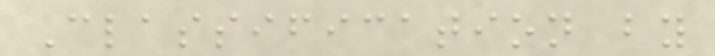Classification by
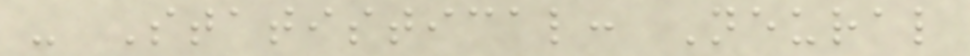- Statistical: Neural
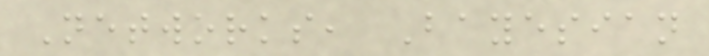Networks, Bayesian
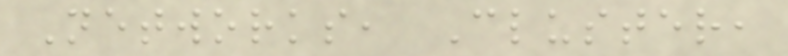Networks, Cluster,
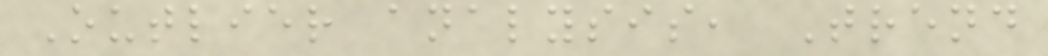Outlier analysis, Trend
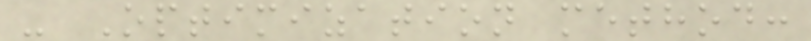- Optimization method:
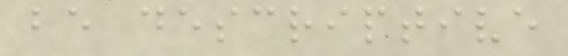be descriptive
